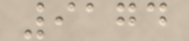9174
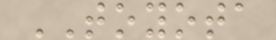TOYOTA
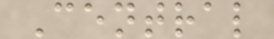Central
